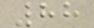88
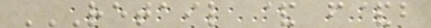RETAIL & F&B
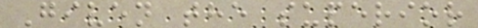Given the superior
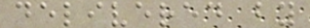delivered by
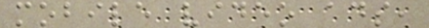mobile video ads,
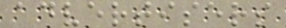advertisers
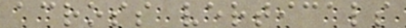across verticals
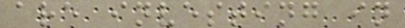are investing in
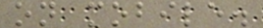on mobile.
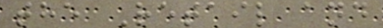the Retail and
